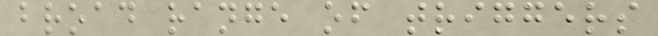broad range of triggers
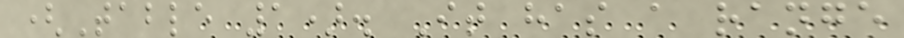(Table 1). It has a range
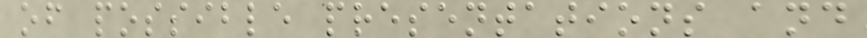of possible presentations and
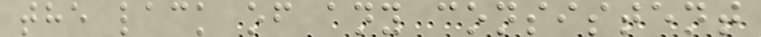the lack of any consistent
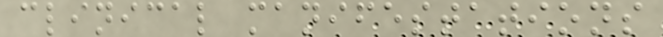clinical manifestations
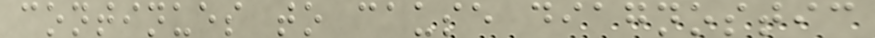continues to cause diagnostic
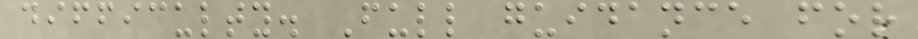difficulty. Full guidance for
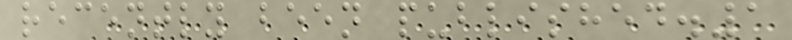recently been published.1
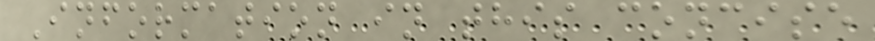Information in this concise
